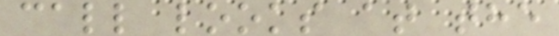call looks at the
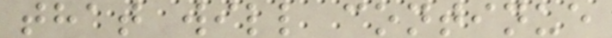that will continue
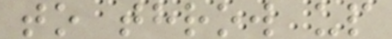to throw up
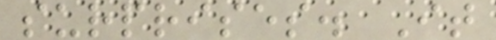surprises. It
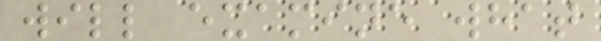will examine what
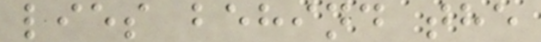lies behind the
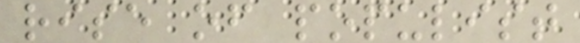rise of populist
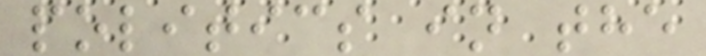politics in the
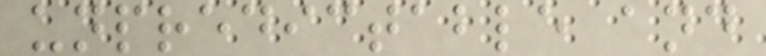unpredictable and
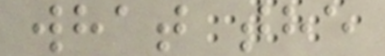what the
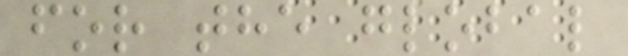for the global
